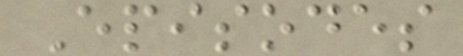Episodes
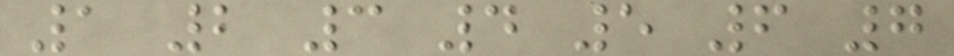1 2 3 4 5 6 7
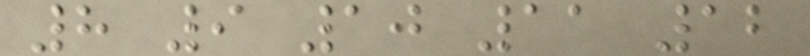8 9 10 11 12
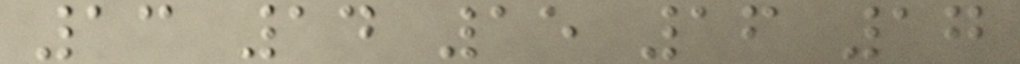13 14 15 16 17
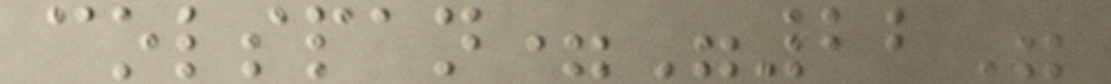colspan="22"
